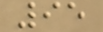95
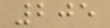205
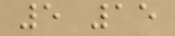5 15
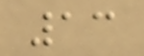13
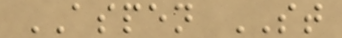ASPEN ST
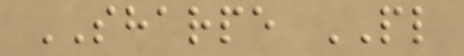SHARPE PL
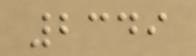2349
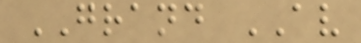GRAND AV
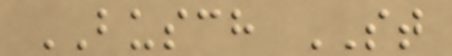BUSCH ST
